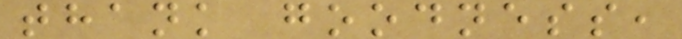thank goodness,
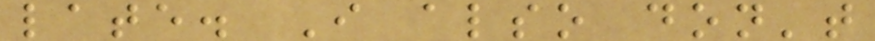late. I also don't
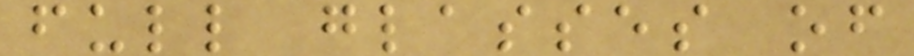full glasses of
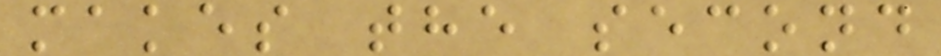makes the second
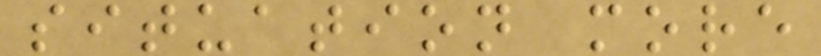situation more
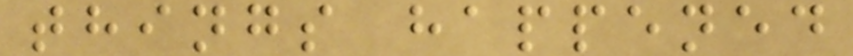things happened
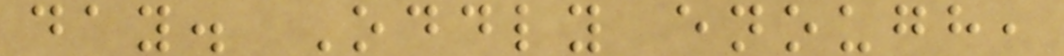day. Oddly enough,
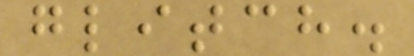glitch.
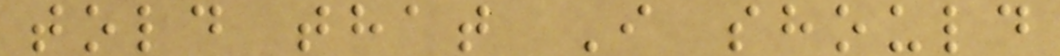told that I should
